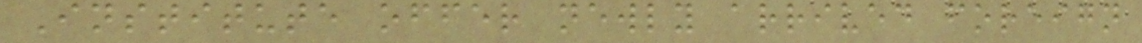Institute offer newly arrived foreign
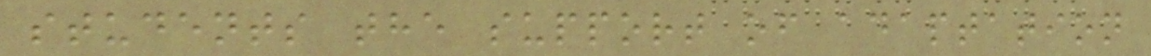students the support of adaptation
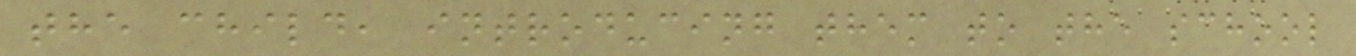the child, introducing them to the school
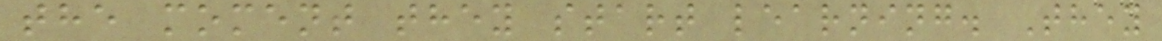the moment they start learning. They
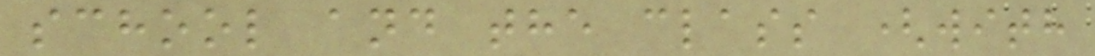school and the class (with
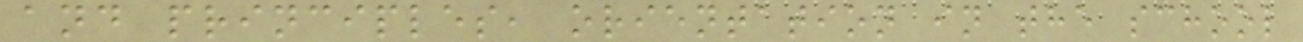and principles, orientation in the school
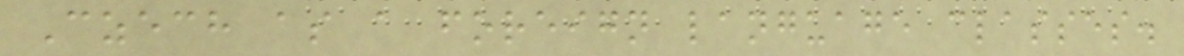Czech as a foreign language classes.
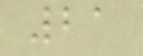21
